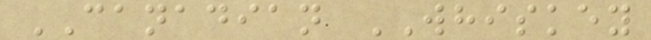CANADIAN WHISKEY
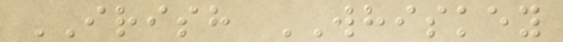IRISH WHISKEY
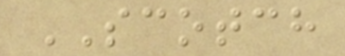SCOTCH
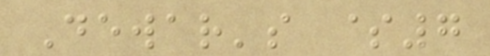Dewar's $7
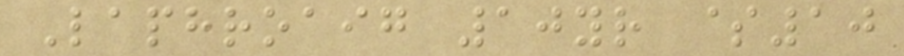Laphroaig 10yr $10
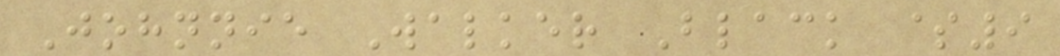Johnnie Walker Black $9
